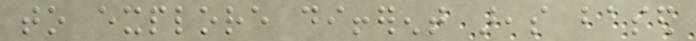to explore different areas based
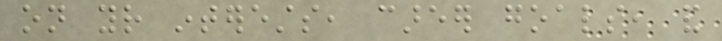on your interests, career goals, and
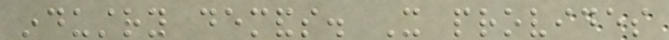industry demands. It provides
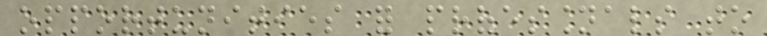opportunities for professionals to
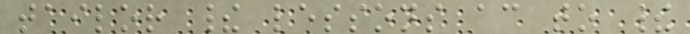tailor their lessons according to their
